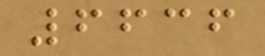6636
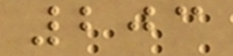203
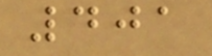401
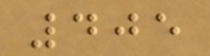405
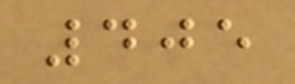405
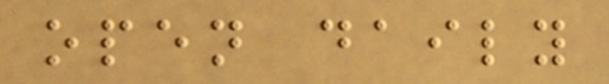open daily
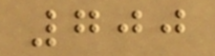700
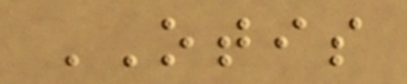OTIS
